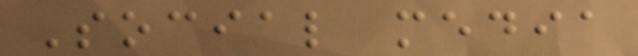Social media
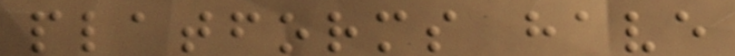platforms have
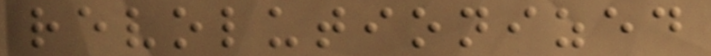revolutionized
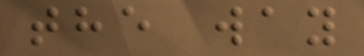the way
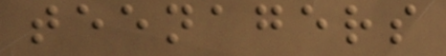teenagers
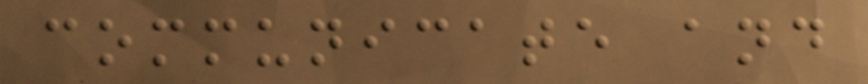communicate and
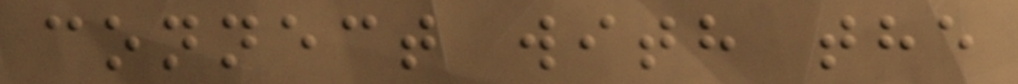connect with the
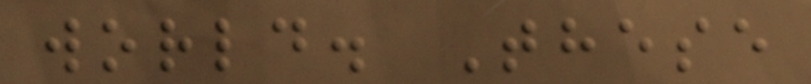world. These
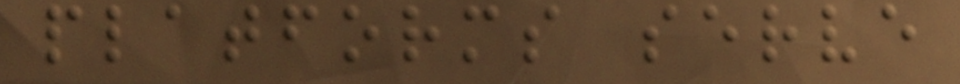platforms serve
